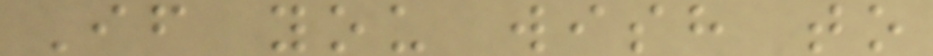If you wish to
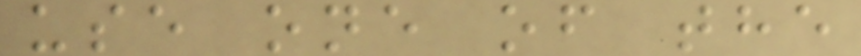use one of the
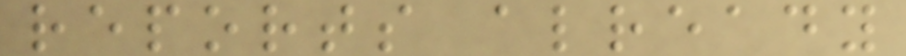reports already
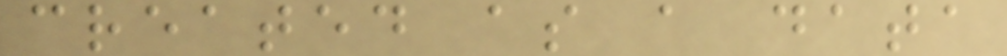created as a data
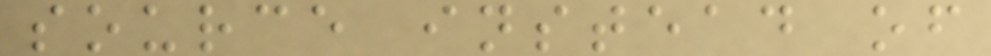source instead of
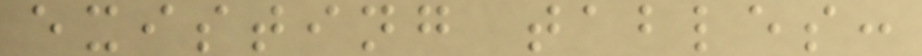existing tables:
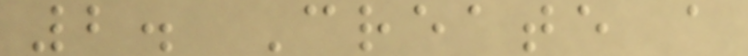2. Create a
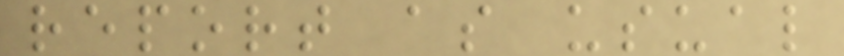report as usual
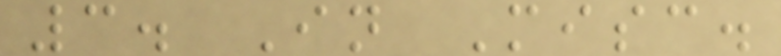3. In Misc.
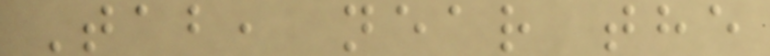Tab, near the
